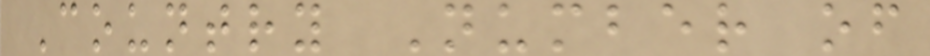Country Number of
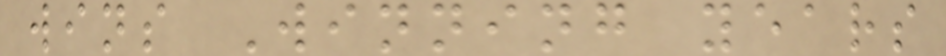wins Winning years
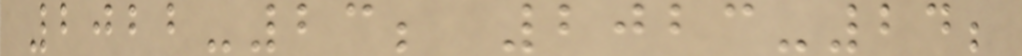2022-23; 2023-24;
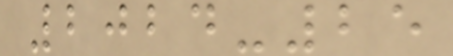2024-25
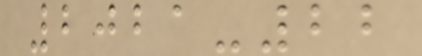2021-22
